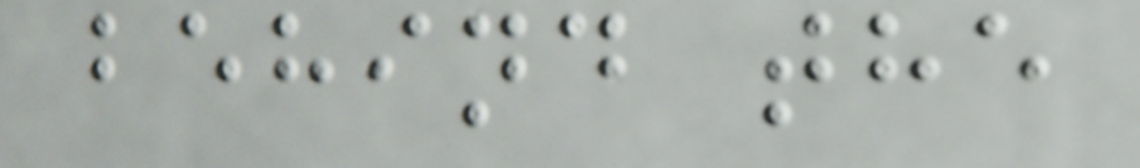behind the
